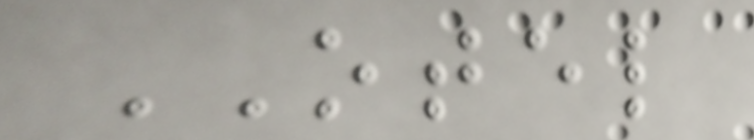OTEL
